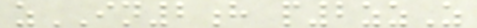zIN2h p2zzZ
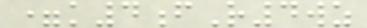=k4fR4wz
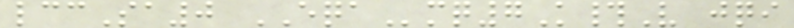lccSa0 EQAmq7K#V jqi
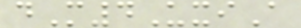dM4UxiA
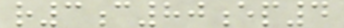r3c80ep4
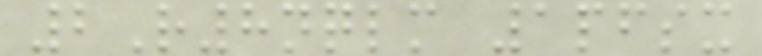2R8nqlm 1pfsx
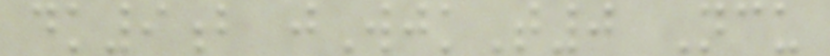dk9b jWjkT0 Ncu
